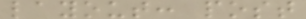layout: post
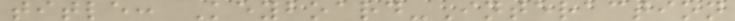title: Keyboard-Interaction
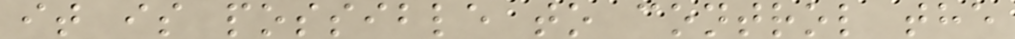it is possible to control the
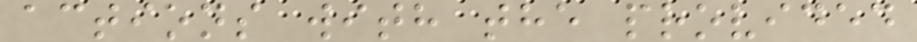actions with the provided
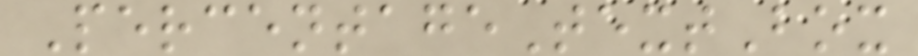PercentageTextBox
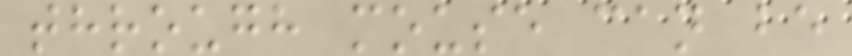through mouse can be
